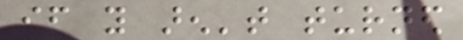if you aren't turned
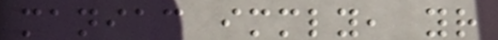maniac immediately, your
